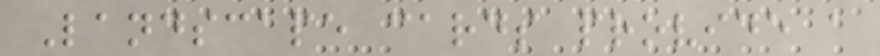Landscape cards provide a
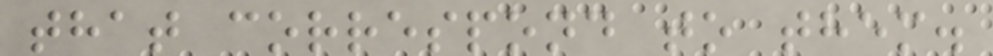that correspond to them.
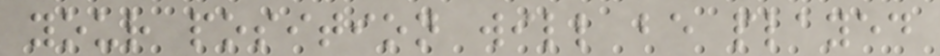your position will be played
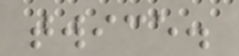twice.
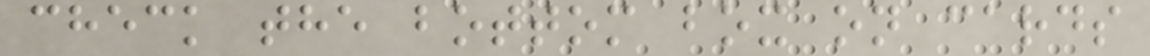check the bottom box on cards
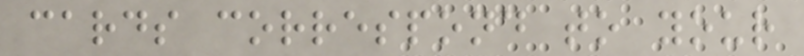cards correspond to your
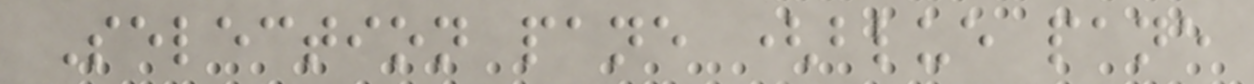Selection pane (blue pane
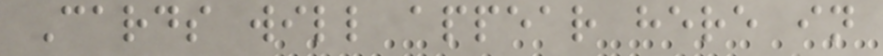Cards will appear here in
